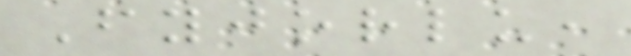Fyjorlu,
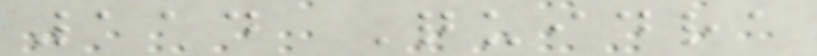114 Quidra
